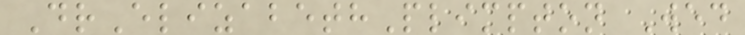DrElizabethPlimpton Wed
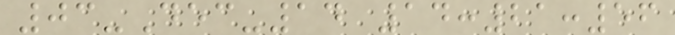03-Dec-14 14:21:56
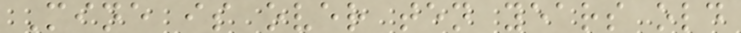Mine is over ten years old
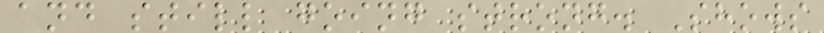and still going strong. Shows
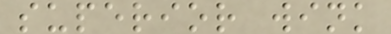superior wink
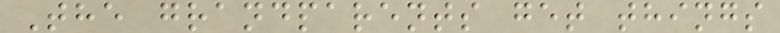The grandparents get things
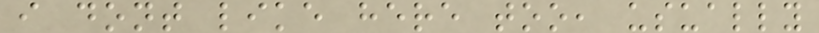i dont like here too, usually
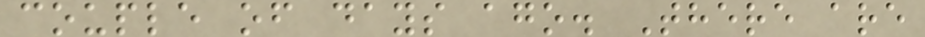couple of days ago. There are
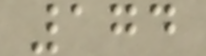174
